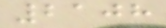2108
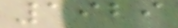1929
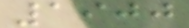1900
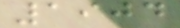1904
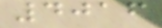4016
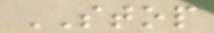STOP
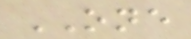ONE
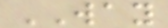WAY
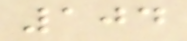104
